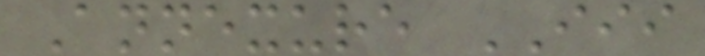Annexure III
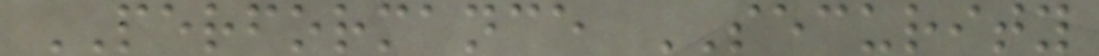PERFORMANCE SECURITY
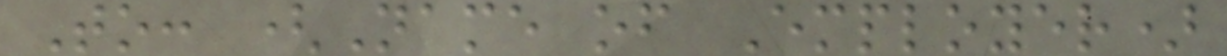To: (Name of Employer)
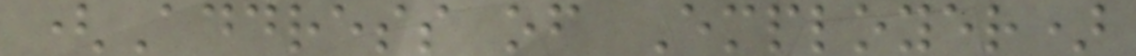(Address of Employer)
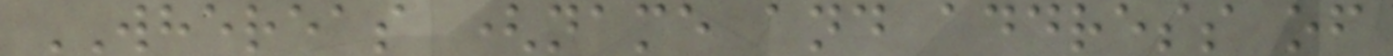WHEREAS (name and address of
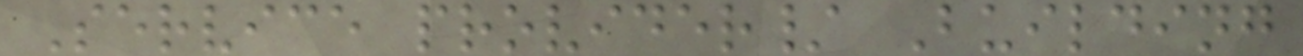Service provider/ Building
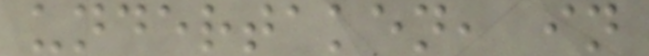undertaken, in
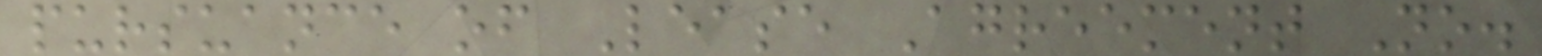pursuance of Lease Agreement No.
